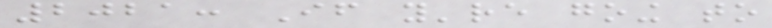2021: If you're going to
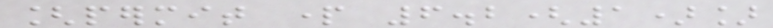[permit part 6.2(1)]
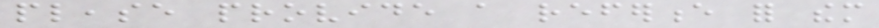please provide a reference for them
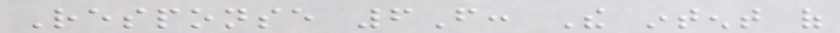Response 6F: The intent of
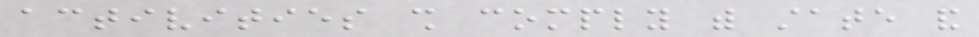activities shall comply with state and
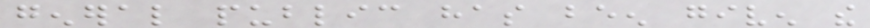general public has been given the
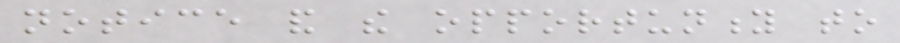notice and the opportunity to
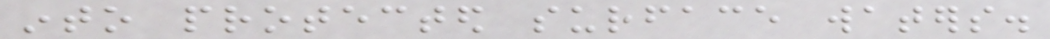into protected surface waters.
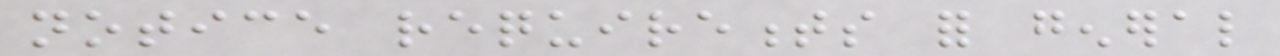notice requirements for general
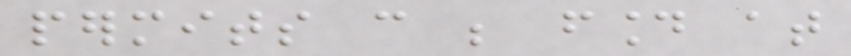permits can be found at
